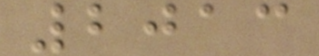2013
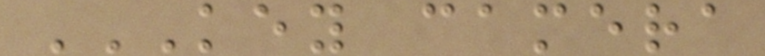KEY CAMERA
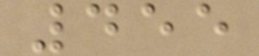455
